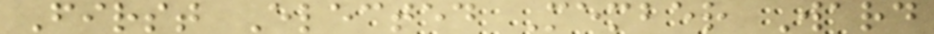First Elected Member Ward
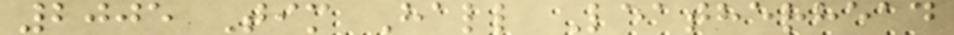2005 Tim Hall Leatherhead
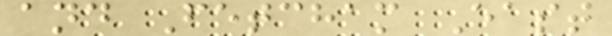and Fetcham East
